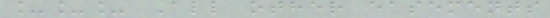___ All other easements
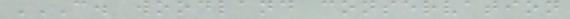C. WOODLAND CONSERVATION
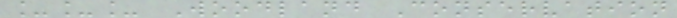___ Woodland Conservation
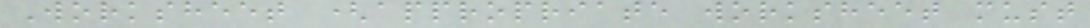Worksheet (appropriate worksheet must
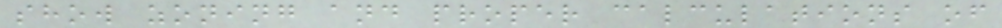show zoning and proper calculations of
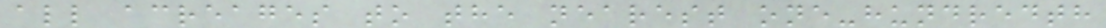all acreages to the nearest one-hundredth
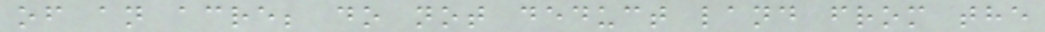of an acre; do not deduct land from the
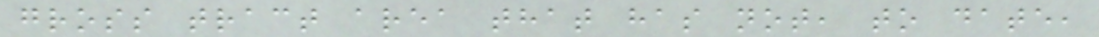gross tract area that has not, to date,
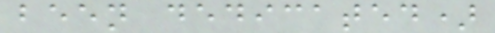been dedicated)
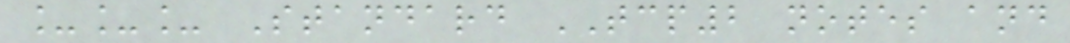___ Standard TCP2 notes and
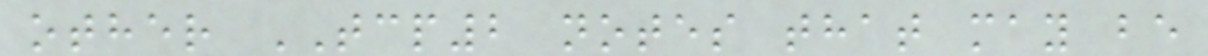other TCP2 notes that may be
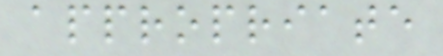appropriate
